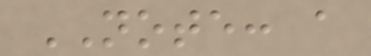NOTE: a
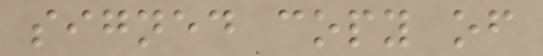signed copy of
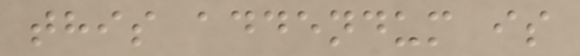this addendum is
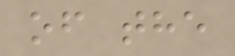of the
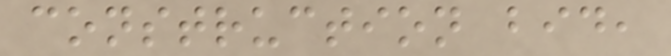construction bid,
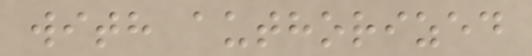with authorized
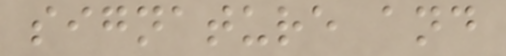signature and
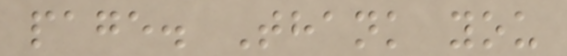page. Thank you
